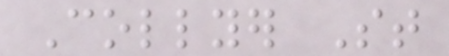Collyer St
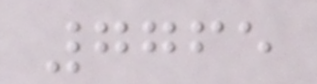7765
